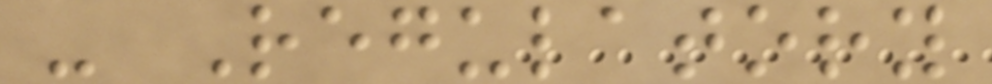- Regulatory
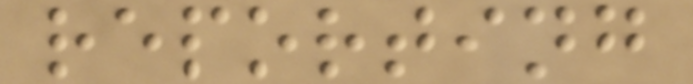reporting
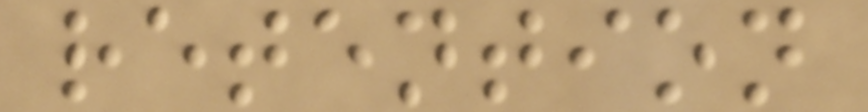retention
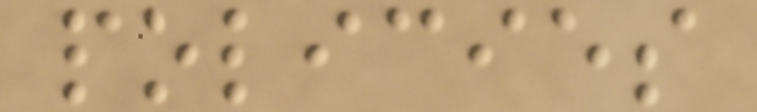policies
